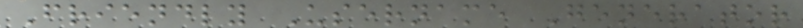Friendly Username Generator
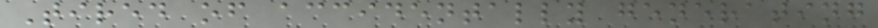Tired of accidentally generating
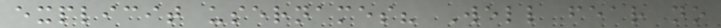explicit usernames? Well fear no
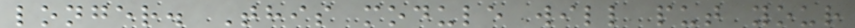longer. This module will put your
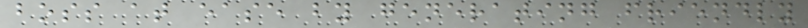boss at ease by generating friendly
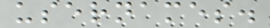usernames.
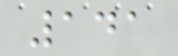141
